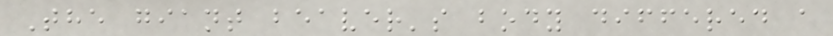The giant beaver's body differed a
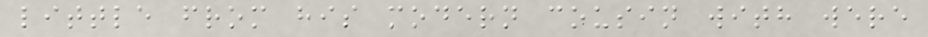little from his modern cousin with were
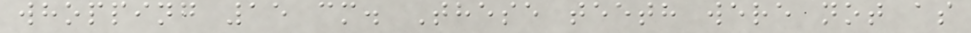whopping 15 cm. These teeth were not as
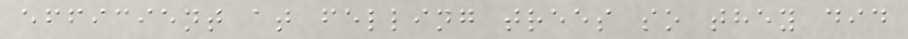efficient at felling trees so they did
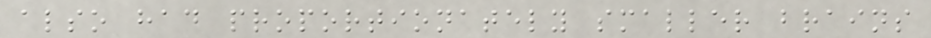also had proportionately smaller brains
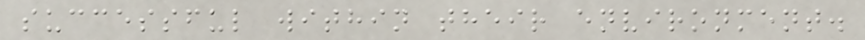successful within their environment.
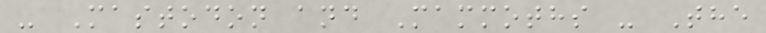- Mastodon and Mammoths - The
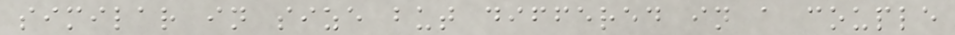similar in size but differed in a couple
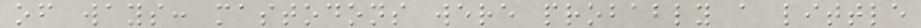of ways: mastodons were probably a little
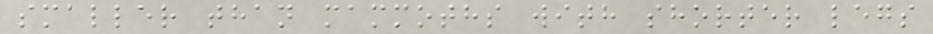smaller than mammoths with shorter legs
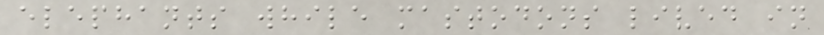elephants while mastodons lived in
